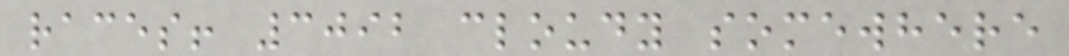races! 3092 cloudy somewhere
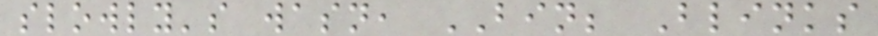slowly's wasn, BIN; Blinks
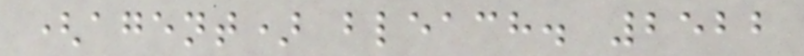(agent) bleach. 2522
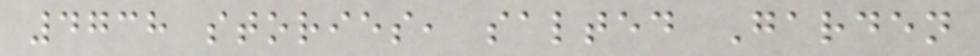4738 stories, salted Garden
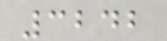3242
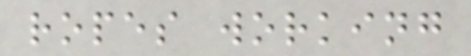ropes working
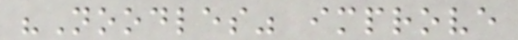"Noodles" improve
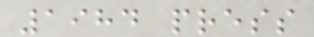1984 press
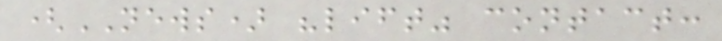(NEWS) "lift" contact:
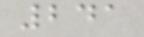241
